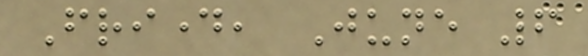Friday, June 6
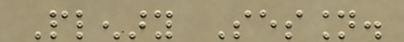Plenary Session.
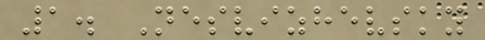1. Nesvizhevsky
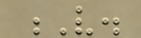V.
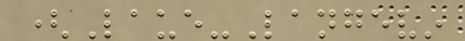(Laue-Langevin
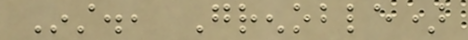Inst., Grenoble)
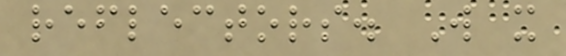reflectors. Will it
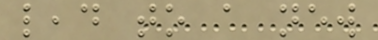lead to a new
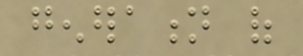generation of
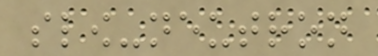slow-neutron
